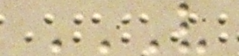V
